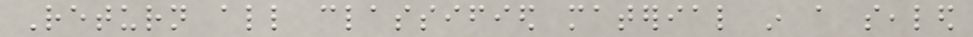Return all classified material in a sealed
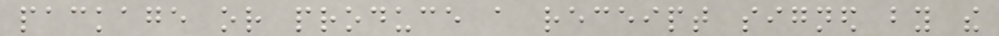package or produce a receipt signed by the
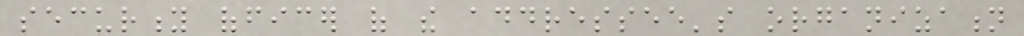security officer of the addressee's organization
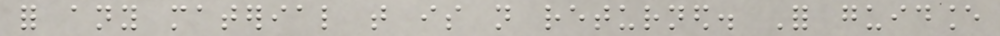for any material that is not returned. For guidance
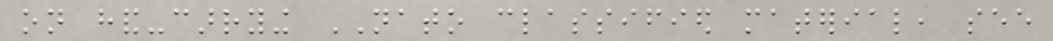on hand-carrying NATO classified material, see
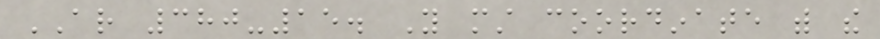AR 380-15. You must coordinate with the
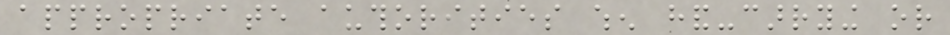appropriate authorities when hand-carrying or
